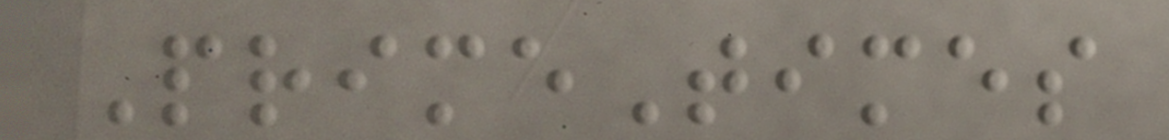PrimeTimes
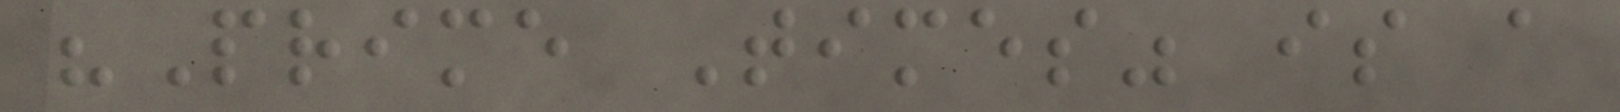"Prime Times" is a
